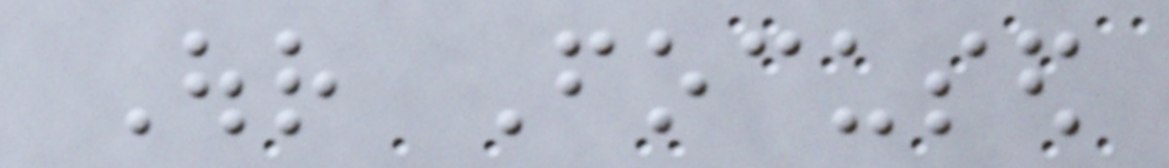Our Focused
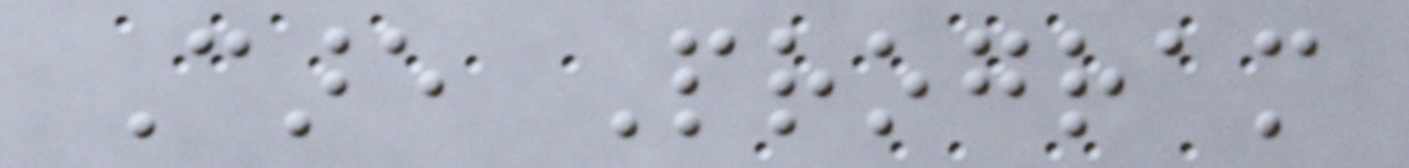Care Program
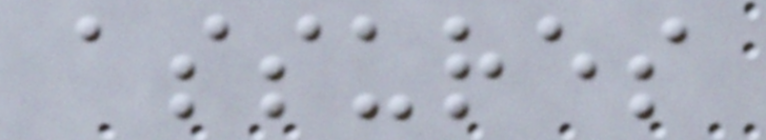assures
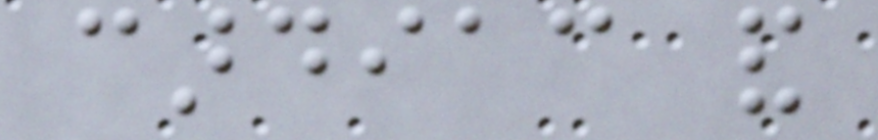cardiac and
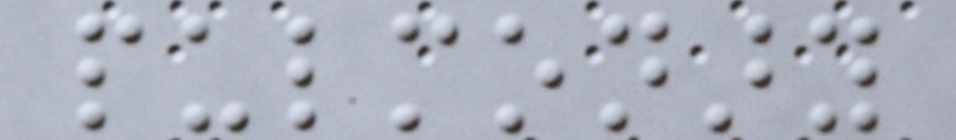pulmonary
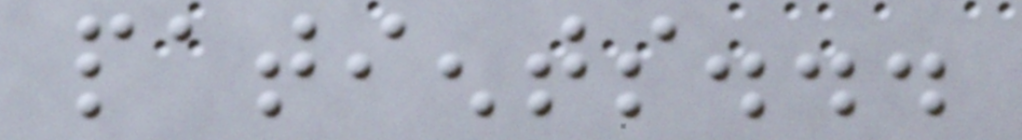patients...
